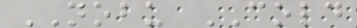NOBU COLD
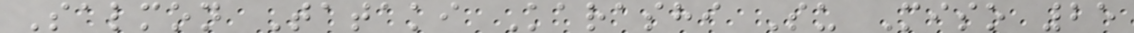Salmon Tataki Karashi Su Miso 25
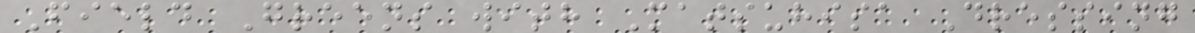Field Greens with Matsuhisa Dressing
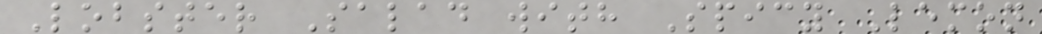Lobster Salad with Spicy Lemon
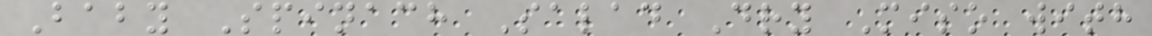Baby Spinach Salad Dry Miso with
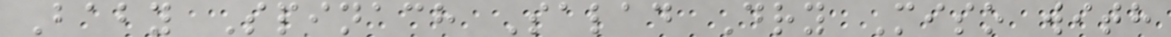Baby Spinach Salad Dry Miso with
